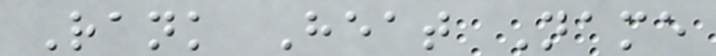Rank Heat Name
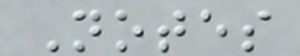Notes
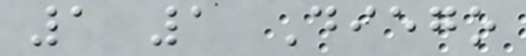1 1 Diego
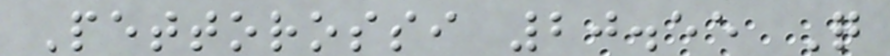Pettorossi 20.55 Q
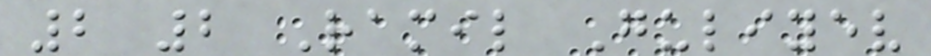2 2 Ramil Guliyev
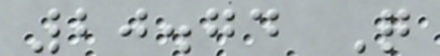20.74 Q
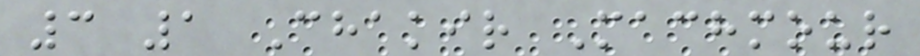3 1 Chakir Machmour
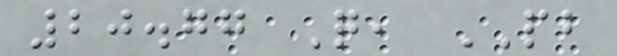20.77 Q, PB
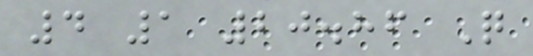4 1 20.86 Q
